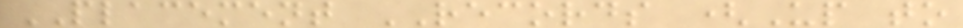PLACEMENT RECORDS (Up to
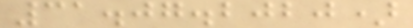31.07.2020)
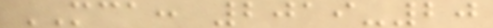MCA: 2019-20
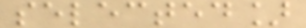selected]
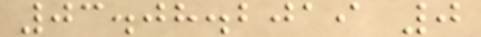03.08.2019 0
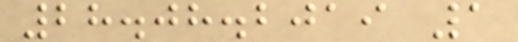28.08.2019 1
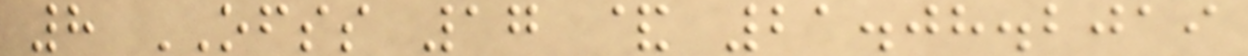8 OFSS 17 & 21.08.2019
